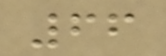66
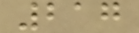217
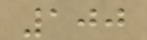100
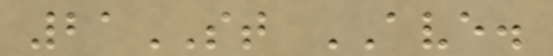21ST AVE.
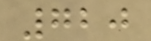720
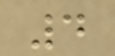4
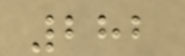282
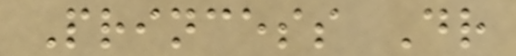Princess Dr
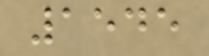1545
